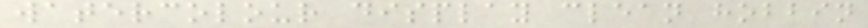watercolour display clean hobbin
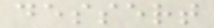dessert
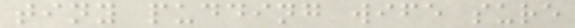tiny pudding wife sure
